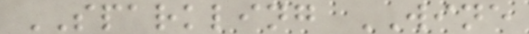SPARKLING WINE
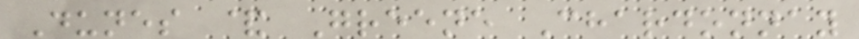Dunes & Greene Chardonnay
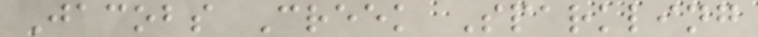Jacobs Creek Sparkling
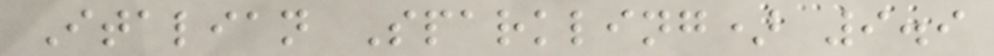Italian Sparkling) 9.9
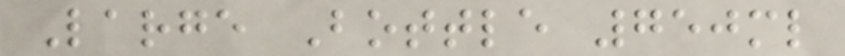Large Bottle 750ml
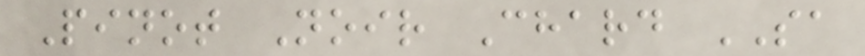Pinot Noir Chard SA
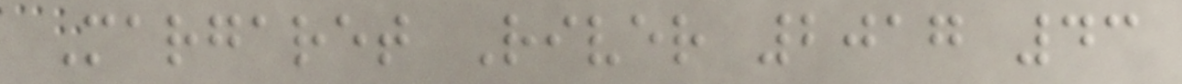Margaret River 2017 43
